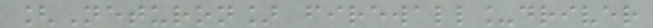[Neturon] firewall_driver
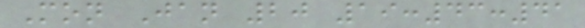Mon Jan 20 19:43:41
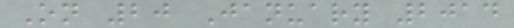On 20 January 2014
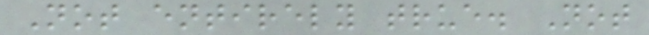Not entirely true. Not
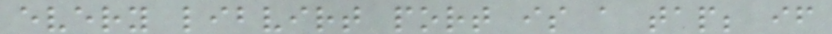every libvirt port is a tap; if
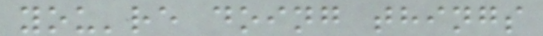you're doing things
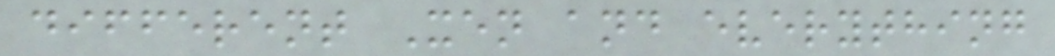different Xen and everything
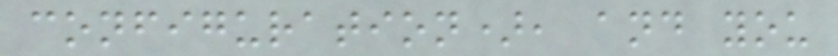configuration), and you
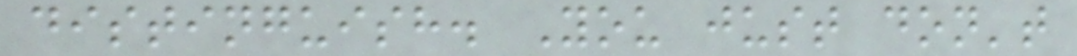distinguish. You just don't
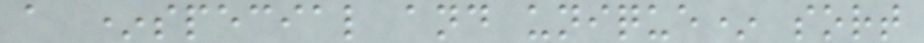a *special and unique* sort
